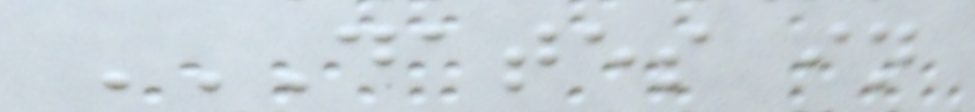DATES IN
